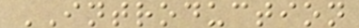INTRODUCTION
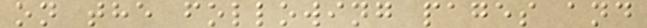on the following pages and
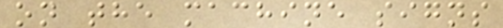on the machine signs
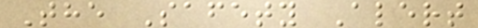The Safety Alert
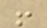!
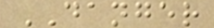DANGER
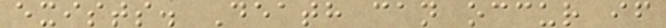exists. Death can occur if
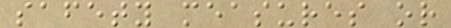safety measures or
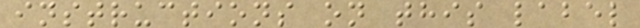instructions on this label
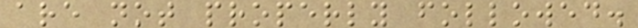are not properly followed.
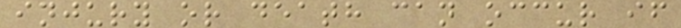injury or death can occur if
